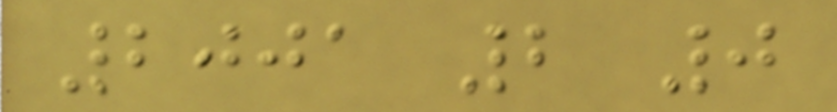2001 2 0
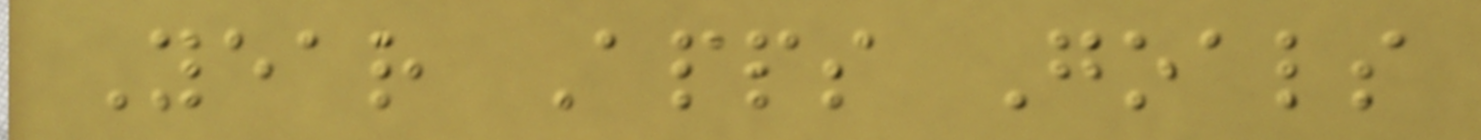Year Apps Goals
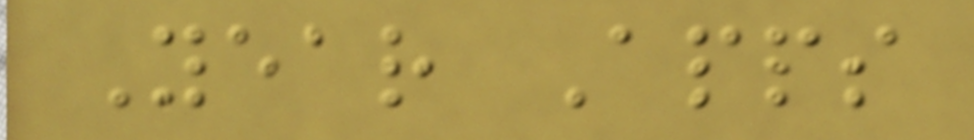Year Apps
